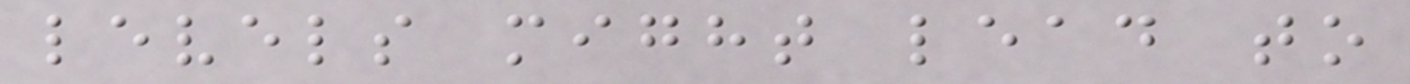levels might lead to
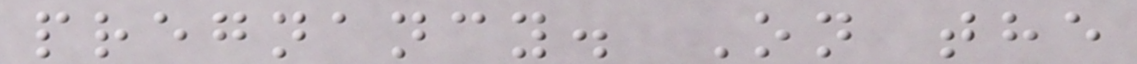pregnancy. On the
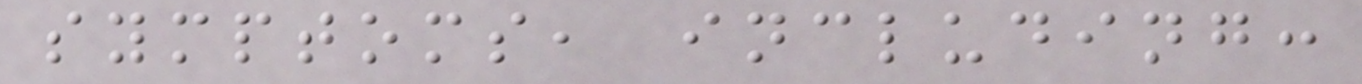symptoms, including:
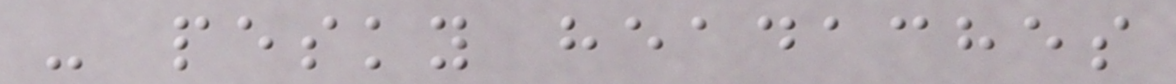- pesky headaches
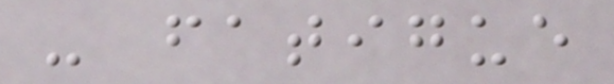- fatigue
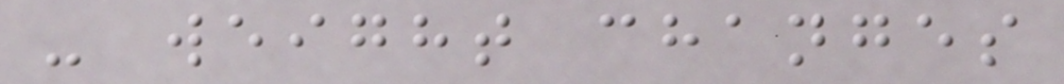- weight changes
